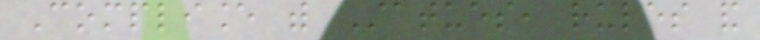Compliance with Statues, rules and
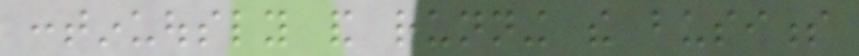continuously and running the business
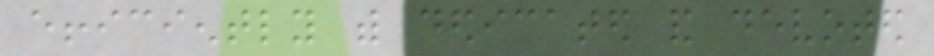efficiently with dedicated and devoted
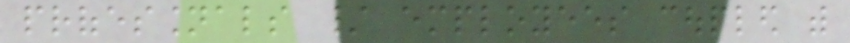professionals / employees coupled with
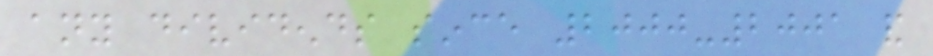any dividends since 2000-2001 and
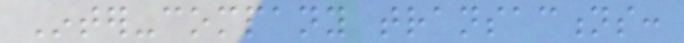Inter-company transactions:
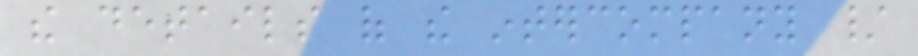the details of the intercompany /
